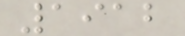1912
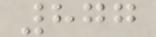877
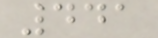441
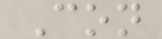Con
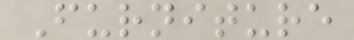Furniture
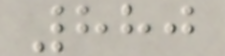880
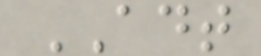ADT
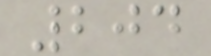204
